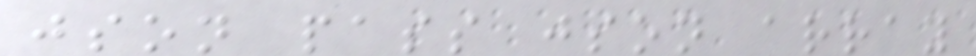json pass json array
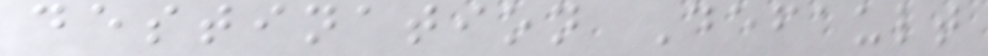destination Default
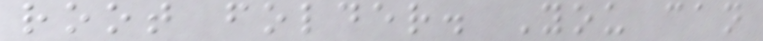root folder. You can
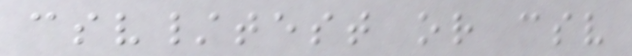csv/test or csv
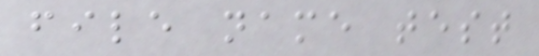file name test
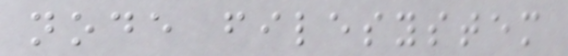node filesystem
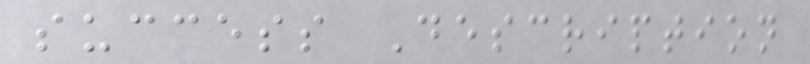success Description
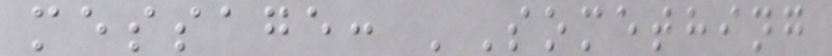message: 'Something
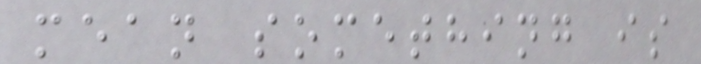mean something is
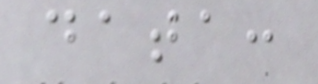data:
